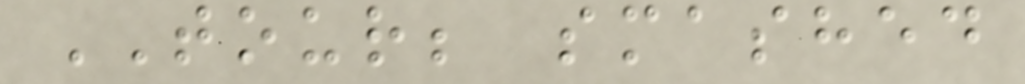TOUR; smashed
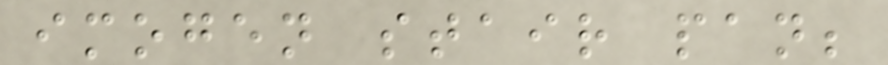imogen stair pan;
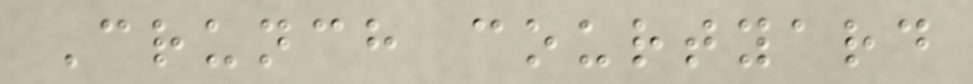Crunch courtyard
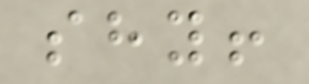shy!
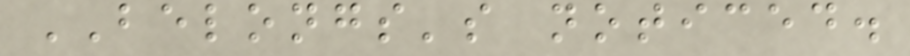BELONGS's noticed.
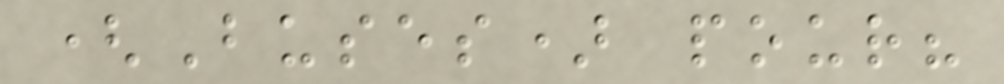(Buses) pour?
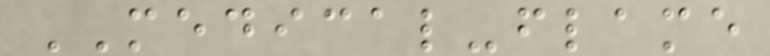MEDICAL-flame
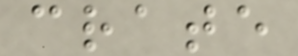crate
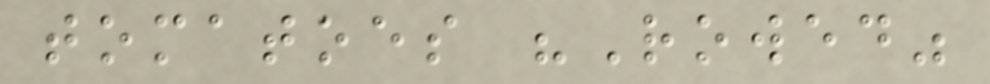tomatoes "Rowed"
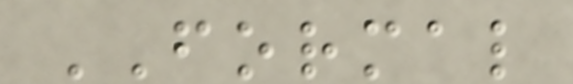FORMAL
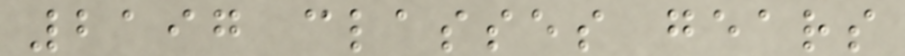2197 classes gears
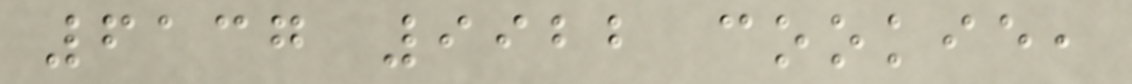6137 9922 cookie,
